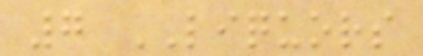7 LIQUORS
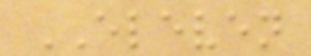ELEVEN
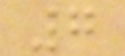7
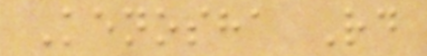Kenosha Rd
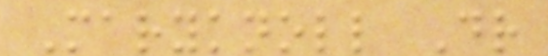Maryknoll Dr
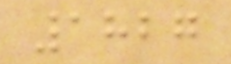1827
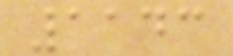1143
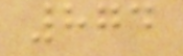874
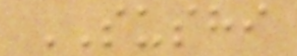SUSHI
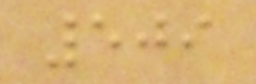509
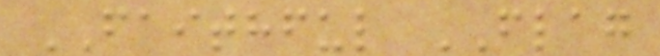FAITHFUL FLAG
